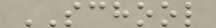SCHOOL
